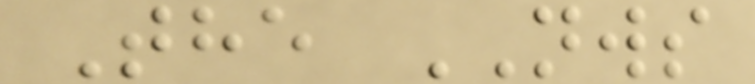The NWS
